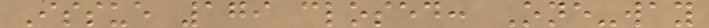Issue 179 closed: One-way
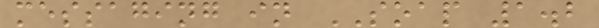messaging in SOAP 1.2
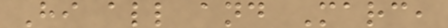Hi all and Marc,
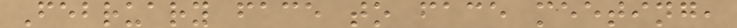February face to face meeting,
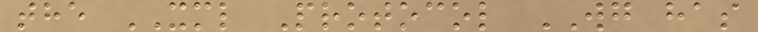the XML Protocol WG has
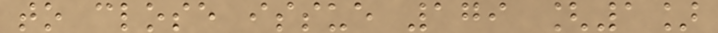to close issue 179 [1]
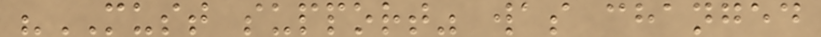"MUST support" was changed
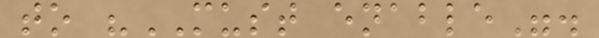to "MUST enable".
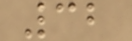32
